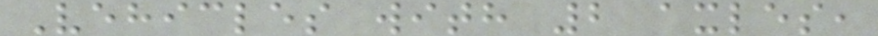Vehicles with 2 axles,
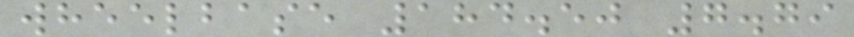wheelbase 184.50 7.79
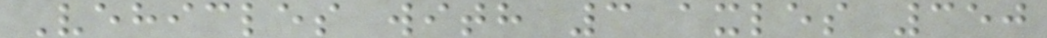Vehicles with 3 axles 350
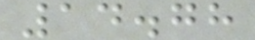14.78
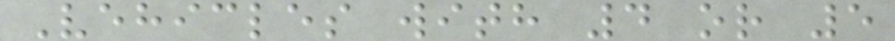Vehicles with 4 or 5
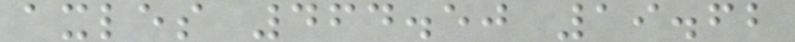axles 464.50 19.62
